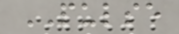PULSE
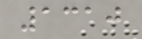1310
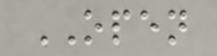OPEN
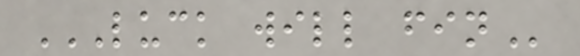LUCK WILL FIN
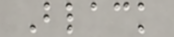Black
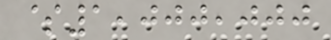$1,000,000
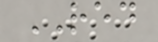RED
